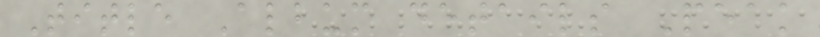Title Album details Peak
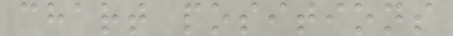chart positions
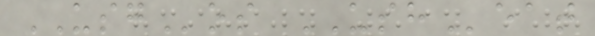USGos USHeat
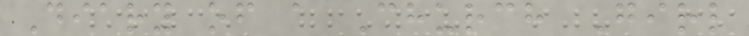Diary of a Church Girl
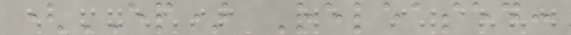(EP) Released:
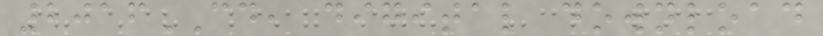2016CD, digital download
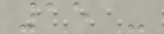15 -
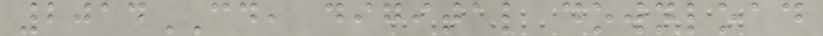2014CD, digital download
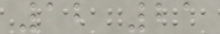12 21
